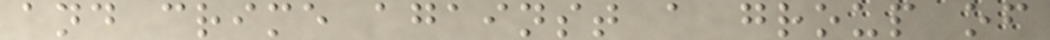and crime against a group of
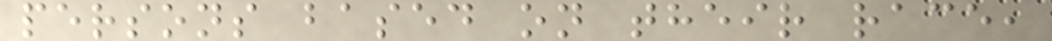persons based on their race,
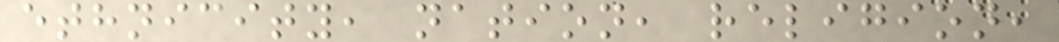ethnicity, nation, religion,
